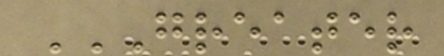GREATER
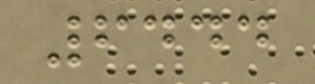6444
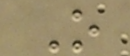O
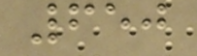650
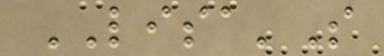LISA'S
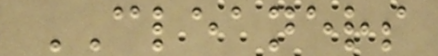CLEANERS
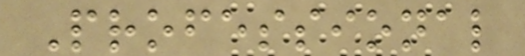Professional
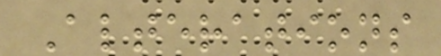Alterations
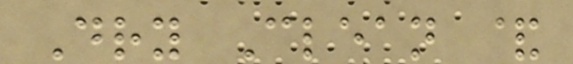Dry Clean &
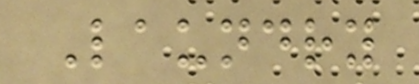Laundry
